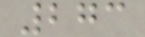273
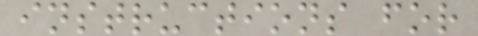instructions for
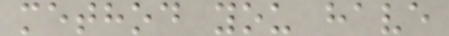method you have
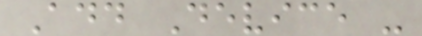Add Device -
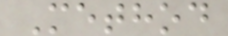Method
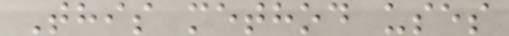This method uses
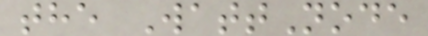the WattNode
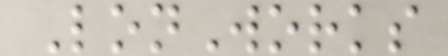LonWorks
